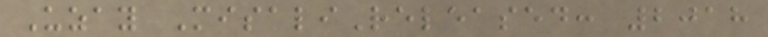Uzay MisaliReleased: 2018
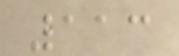113
